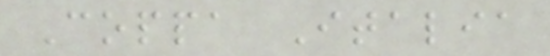Coppa Italia
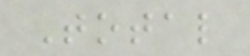Total
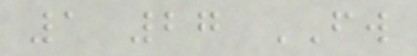1 27 FW
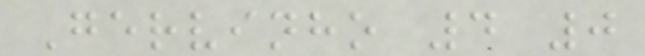Gervinho 4 0
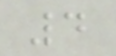4
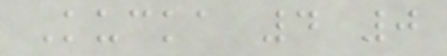Kucka 4 0
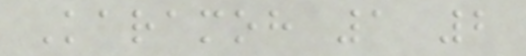Karamoh 1 2
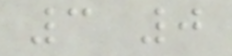3 0
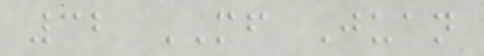32 MF Juan
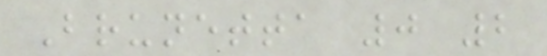Brunetta 0 2
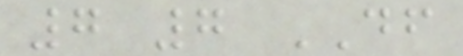7 7 DF
